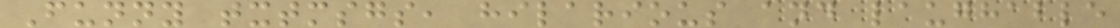Funny txtmsgs, hilarious and laughable
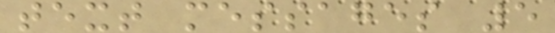text messages 5
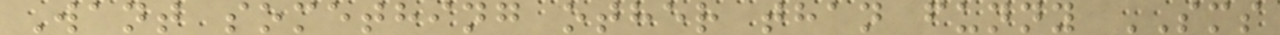Want something other than funny SMS
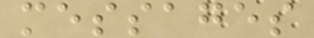messages
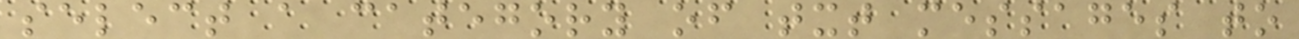select a category of txt messages to
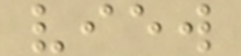view
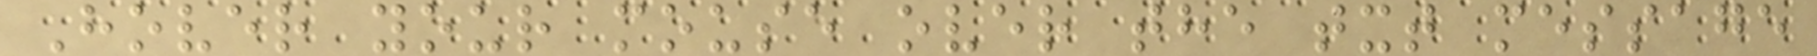Hover your mouse over the txt message
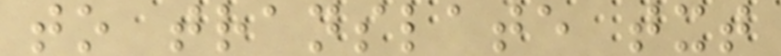to translate txt
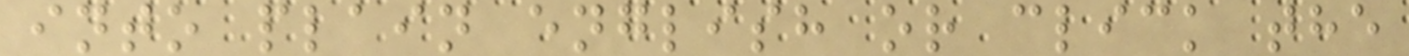into plain english or click the
